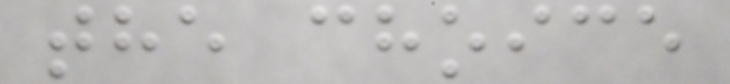the choice
